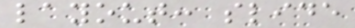layout: slide
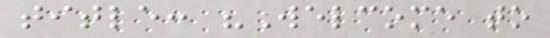title: "Welcome to
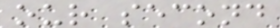our second
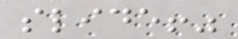slide!"
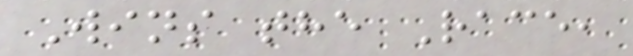Wins the Race,
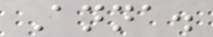Anna.
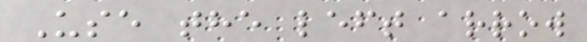Use the left arrow
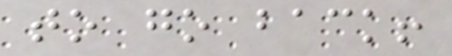to go back!
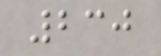230
